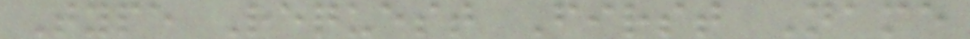Type Request First Name
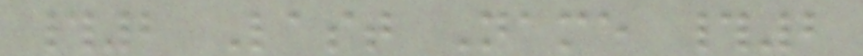#2 Last Name #2
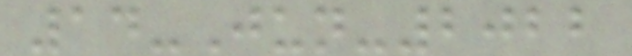14-Jun-2022
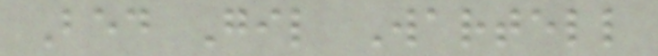Bed Gil Wartell
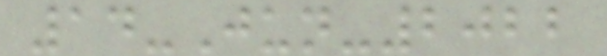14-Jun-2022
